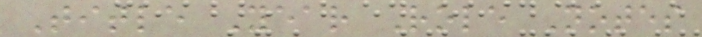Title Year Role Notes
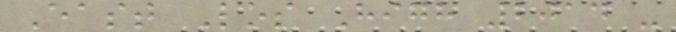East Los High 2014 -
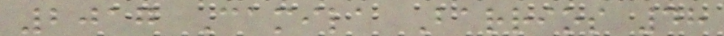2017 Camila Barrios 48
